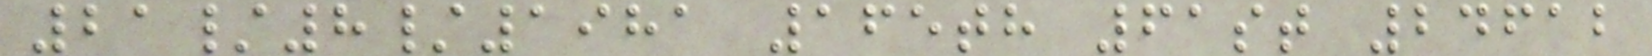21/8/1981 165th 61st 24612
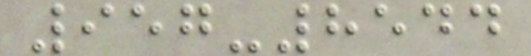957-8544
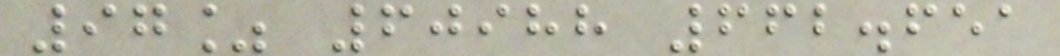97% 60988 662.651
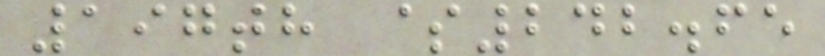197th $242.65
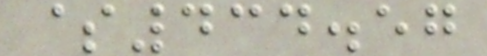$434.57
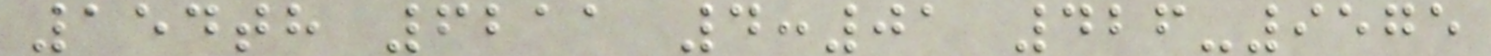154th 6211 4:01 426-9575
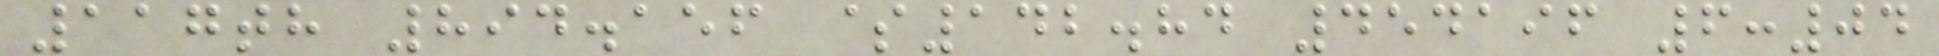117th 894.156 $142.84 454196 6:04
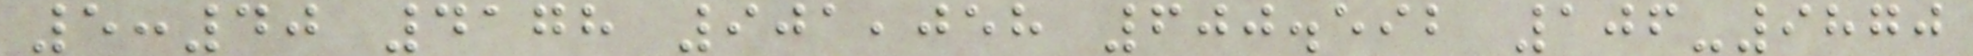5:40 4178 901,058 600.592 106-9870
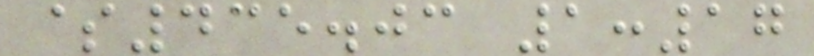$435.03 1:17
